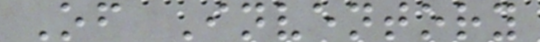Of Inventory
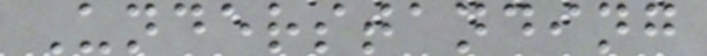Understanding
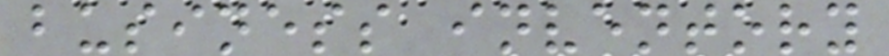business inventory
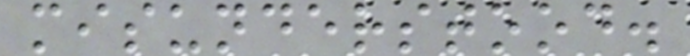misunderstood.
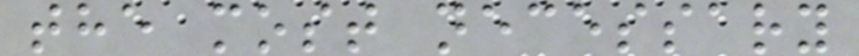the most necessary
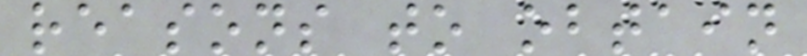reasons to obtain
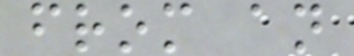from an
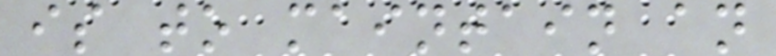is to maintain an
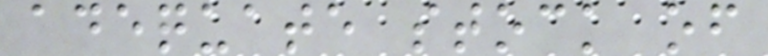adequate stock of
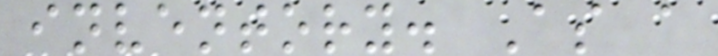inventory. As a
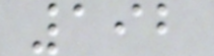192
